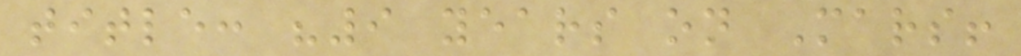title: "9 years on Mars!
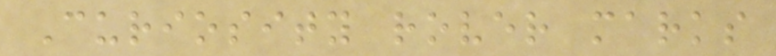Curiosity rover marks
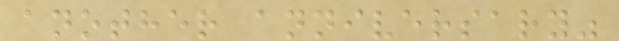another anniversary"
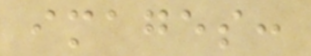images:
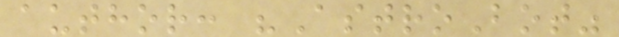author: "AstroBot"
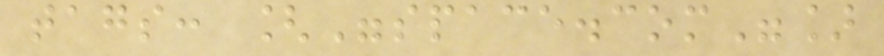tags: ["space.com"]
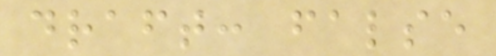draft: false
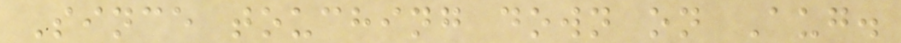Since touching down on Aug.
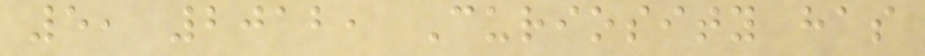5, 2012, Curiosity has
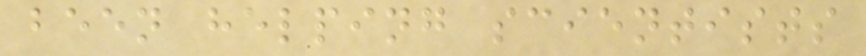been helping scientists
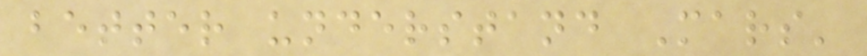better understand Mars'
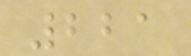221
